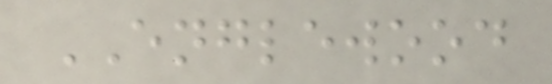ENGLEWOOD
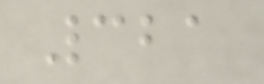321
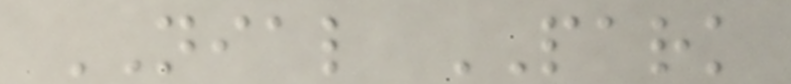NIAL PARK
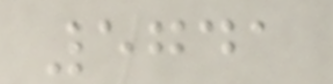5741
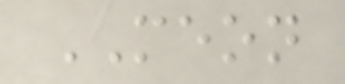MEON
